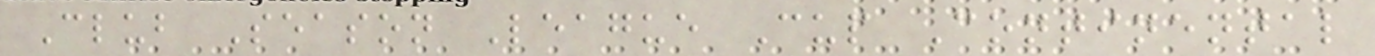Club Season League Cup Continental
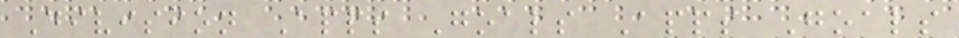Division Apps Goals Apps Goals
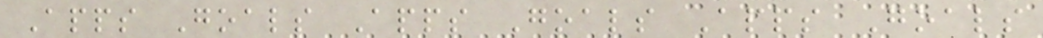Apps Goals Apps Goals Apps Goals
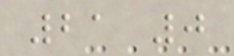21 0
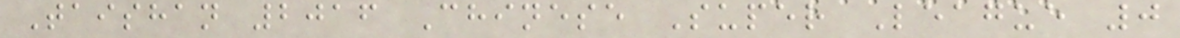Taishan 2016 Chinese Super League 0
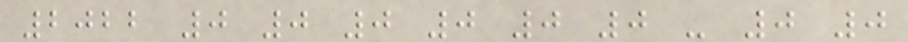2022 0 0 0 0 0 0 - 0 0
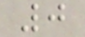0
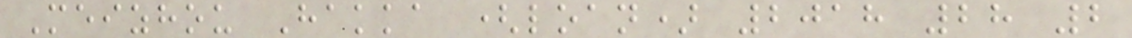Meizhou Hakka (loan) 2018 28 2
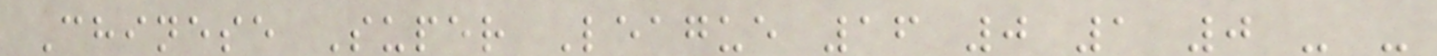Chinese Super League 16 0 1 0 - -
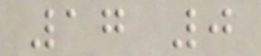17 0
